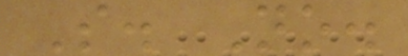S. No.
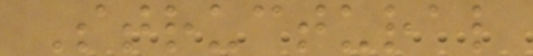Structural
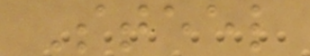Steel
